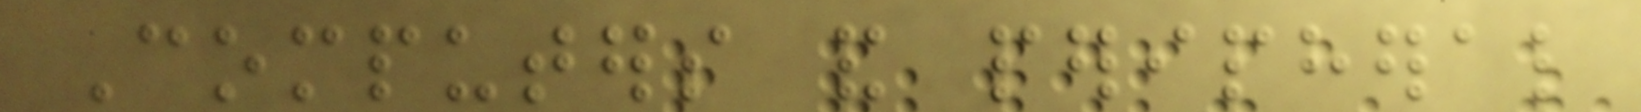Computers and peripheral
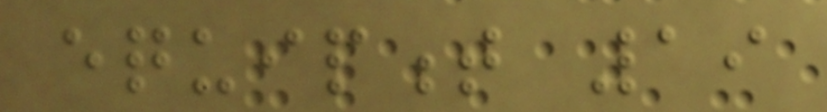equipment 19
